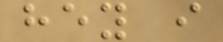hey i
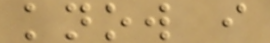know i
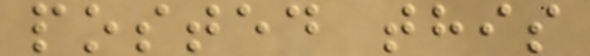posted this
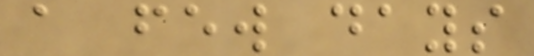a few days
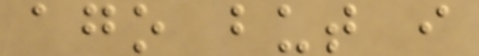ago but i
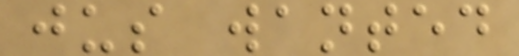jus wanted
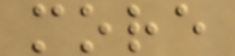more
